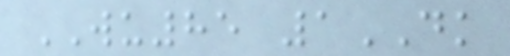WU85 1DK
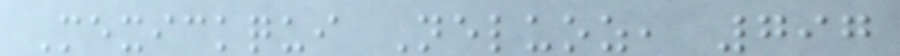Mexickqui Neluoz, 797
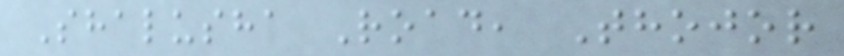Shalusha Road, Thojor
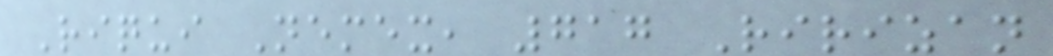Riqui Nemex, 717 Ririzan
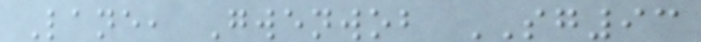Lane, Gwenwob SG93
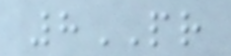8PR
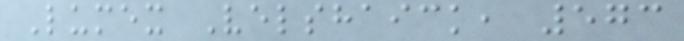Lumex Velshaick, 573
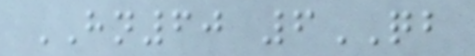HN60 6QB
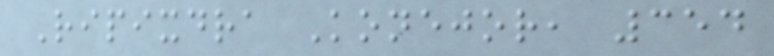Ripixdra Konejor, 354
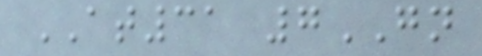AT31 7GN
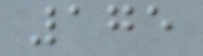175
